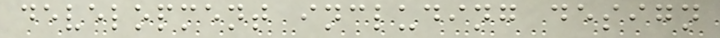development including design
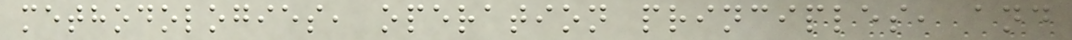methodologies, operation principles, and
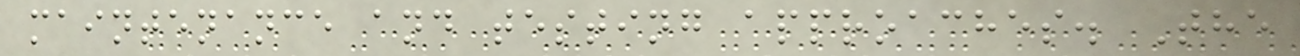maintenance and testing approaches. The
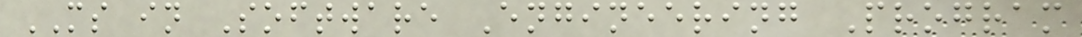MS in Software Engineering Program
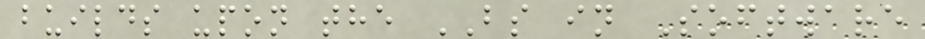builds upon the BS in Software
